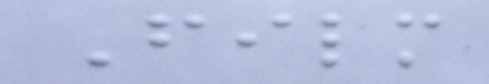Film
